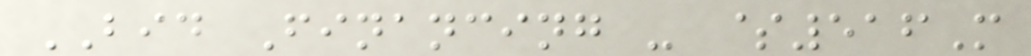BID Financing - $516M
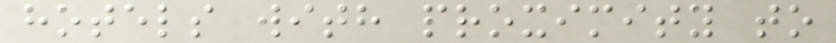hotels with proximity to
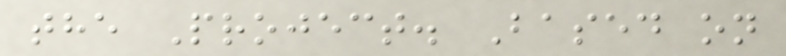the Project. Based on
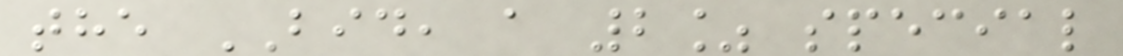the BID, a 2% special
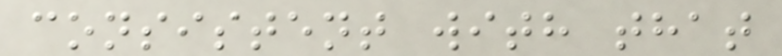consistent with that
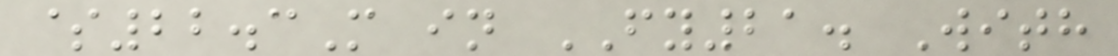$22.3M in FY21. With
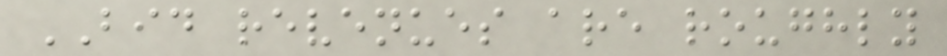BID revenues are roughly
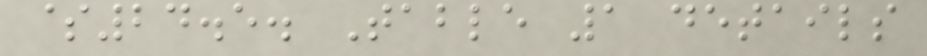$24.5. Table 1 details
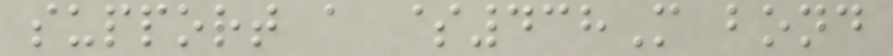support a $438M bond
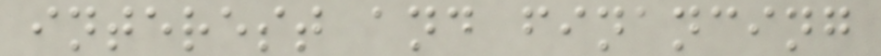interest and financing
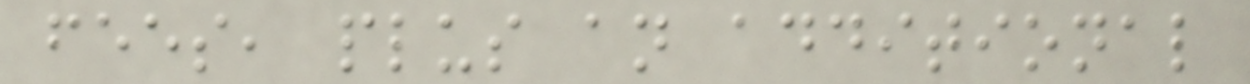fees, plus an additional
